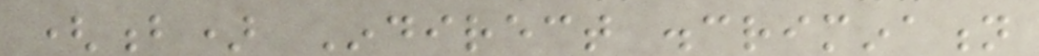(b) Indirect discrimination
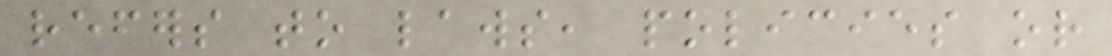refers to laws, policies or
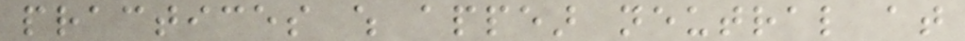practices which appear neutral at
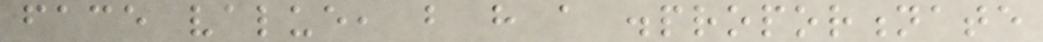face value, but have a disproportionate
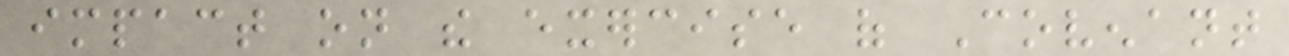impact on the exercise of Covenant
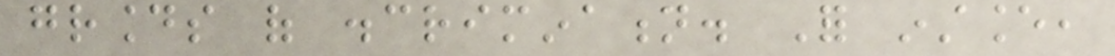grounds of discrimination. For instance,
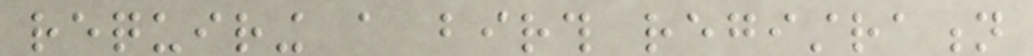requiring a birth registration
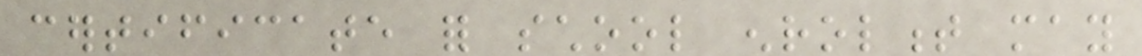certificate for school enrolment may
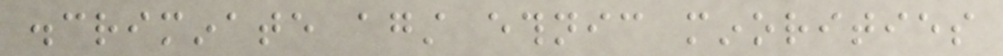discriminate against ethnic minorities
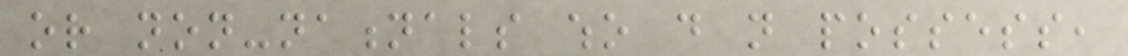or non-nationals who do not possess,
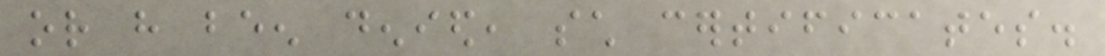or have been denied, such certificates.
